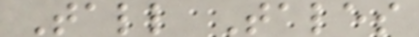Tall Tales
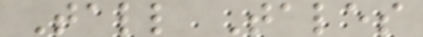Tall Tales
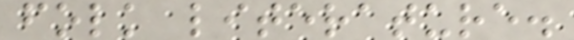folk literature.
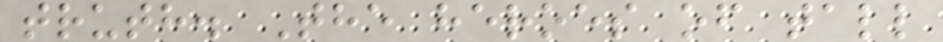truth. The heroes of tall
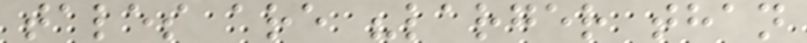tales are "larger than
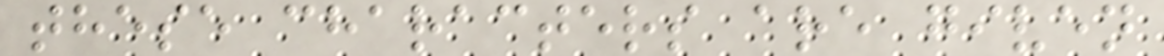these characters are given
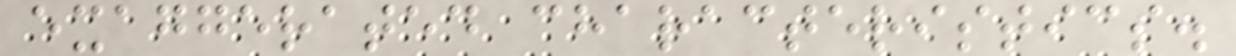exaggerated characteristics.
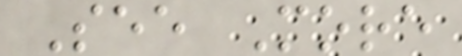See More
